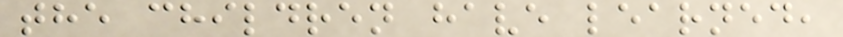the children have learned,
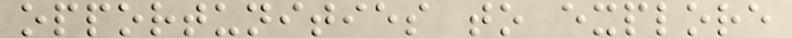opportunities to explore
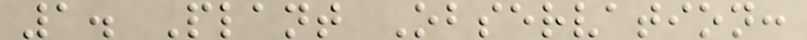1. Plant Observation:
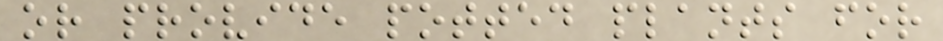or provide potted plants for
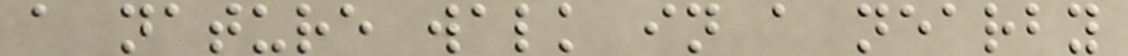a nature walk in a nearby
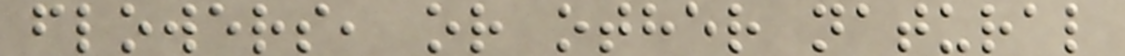flowers, or other natural
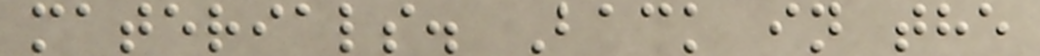materials. Back in the
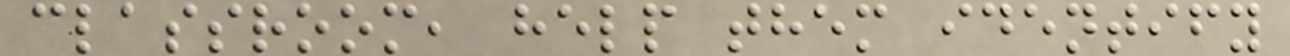classroom, help them identify
